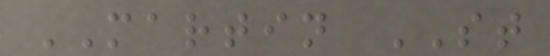MARTIN ST
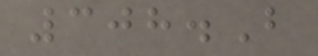308.B
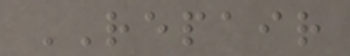REPAIR
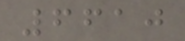6610
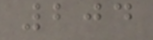204
